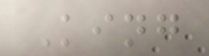King
